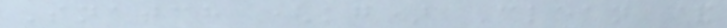Snatch (kg) Clean &
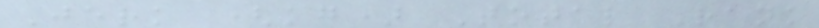Jerk (kg) Total Rank
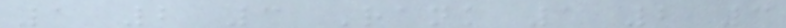1 2 3 Rank 1 2 3
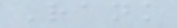Rank
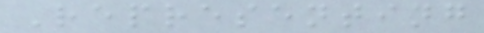Representing
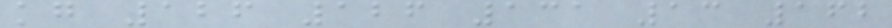kg 126 126 131 13 162
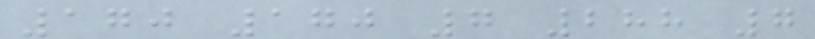170 170 7 288 7
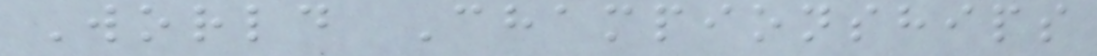World Championships
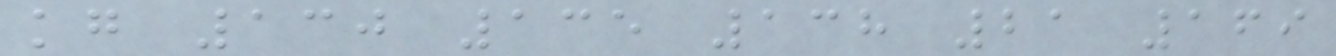kg 130 135 138 21 169
